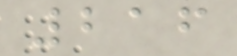216
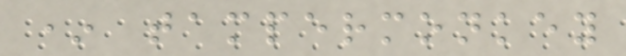* tampermonkey
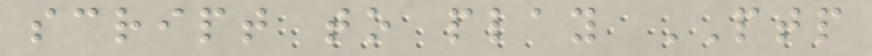script to play PTP
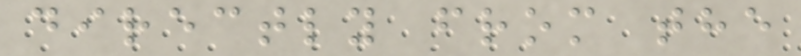directly from the
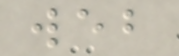web
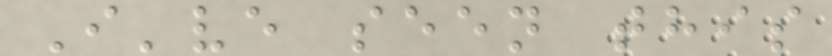I've seen this
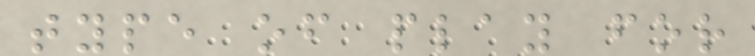type of play for
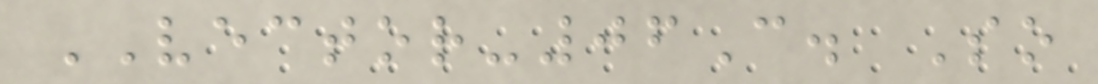VECTOR-06C. So
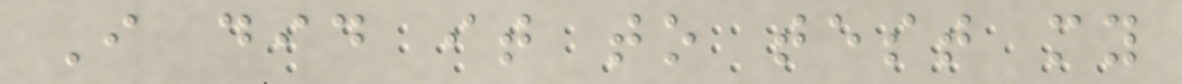I did it to test my
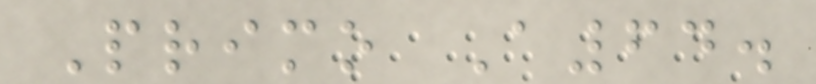Primo A64.
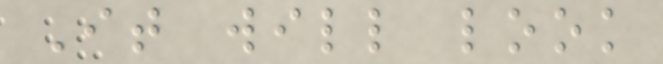It will look
